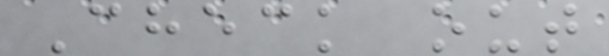Check out
